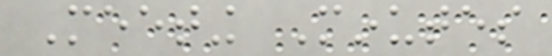Meeting Minutes
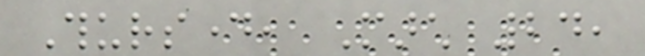Thursday, March 24,
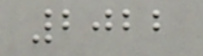2022
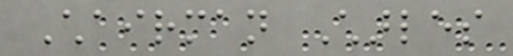Chairman Charles
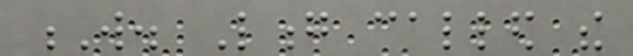W. Long called the
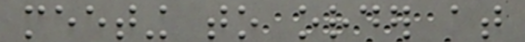meeting to order at
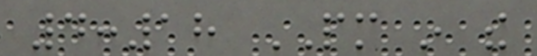4:18 PM in the
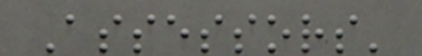Assessors'
